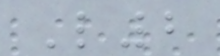L2
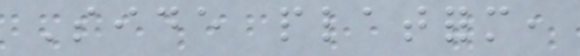Side platform,
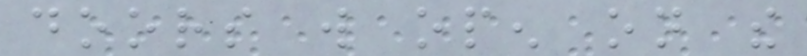doors will open on the
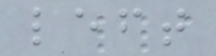left
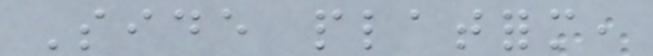Side platform,
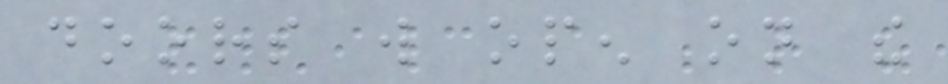doors will open on the
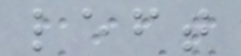left
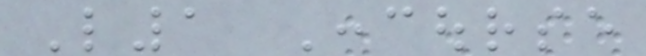L1 Concourse
